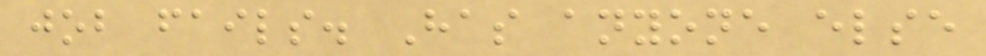job fails. Has anyone else
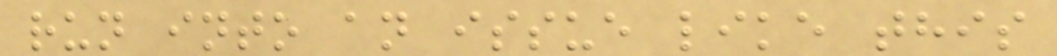run into an issue like this
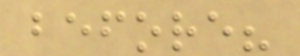before?
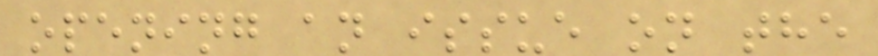opening an issue on the
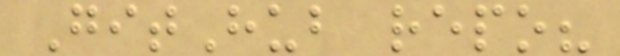GitHub repo?
